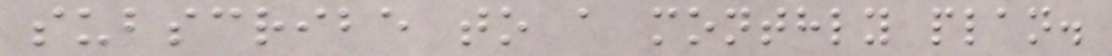subscribe to a monthly plan.
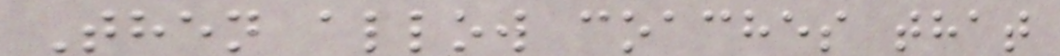Then allow coaches that
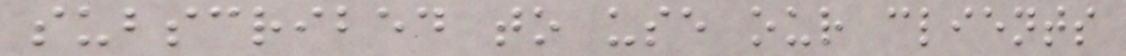subscribed to use our clients
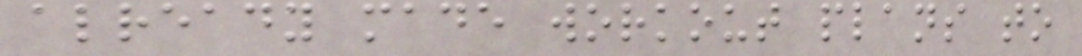already made workout plans to
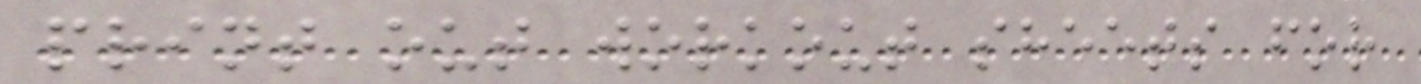print out workout sheets for
